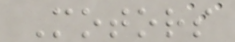Motors
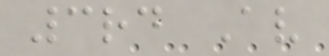3rd Av
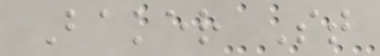Baker St
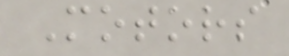Motors
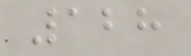128
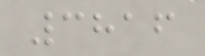3816
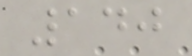140
